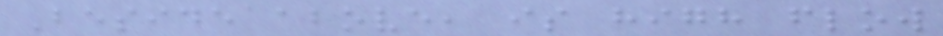Beside above, is high flow
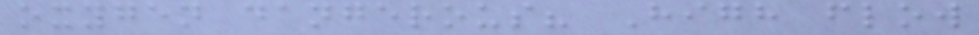oxygen dangerous? High flow
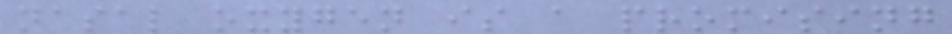nasal oxygen is a promising
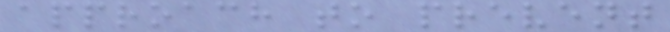approach to prevent
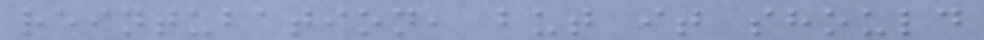reintubation, but it should
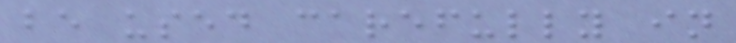be used carefully in
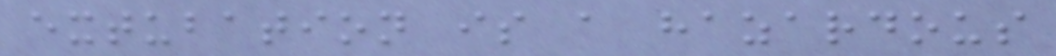extubation is a hazardous
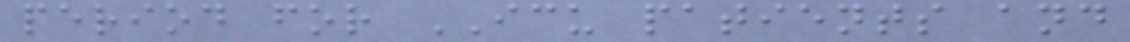period for ICU patients and
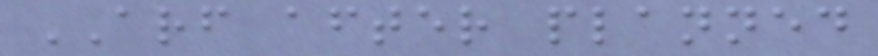ARF after planned
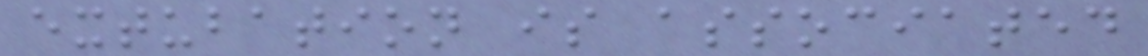extubation is associated
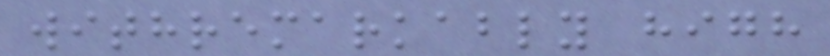withremarkably high
